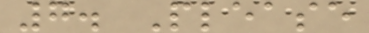7. Please
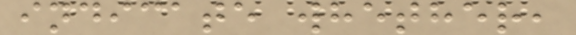indicate whether,
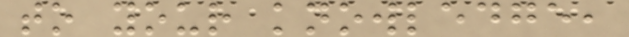to your knowledge,
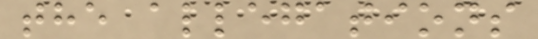the allegations
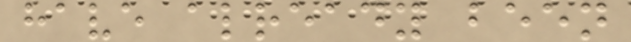have already been
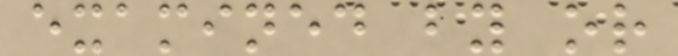examined by or
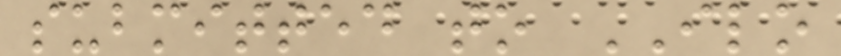submitted to ILO
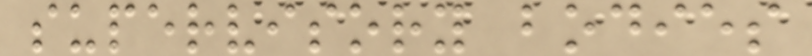supervisory bodies
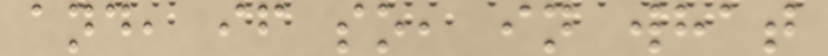and, if so, in what
